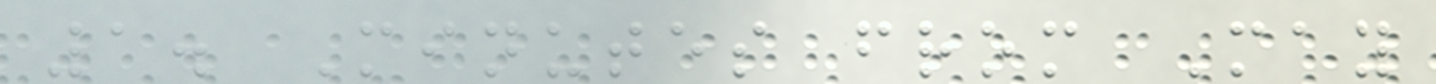1. Minutes from May
